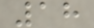18
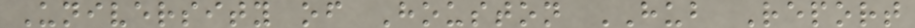University of Houston HUB Report
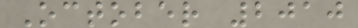October 2010
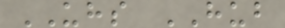UHS HUB
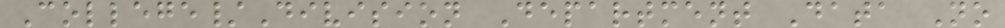College/Division Department Data No
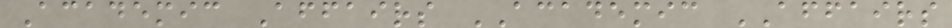Academic Affairs ACADEMIC AFFAIRS
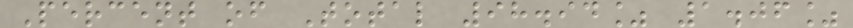Percent of Total 98.94% 1.06%
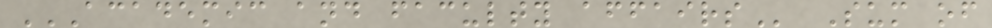ACADEMIC AND FACULTY AFFAIRS Sum of
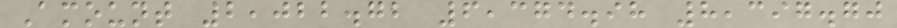Amount 2,022.72 6,374.98 8,397.70
